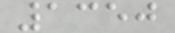1350
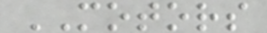MOTORS
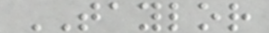TAYLOR
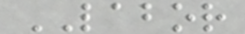LABOR
